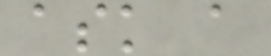ask a
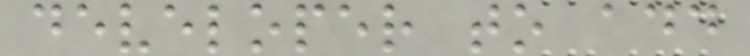developer to add
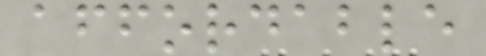affordable
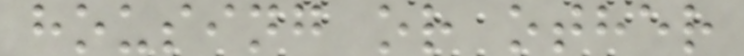housing or other
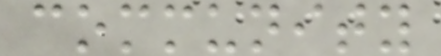community
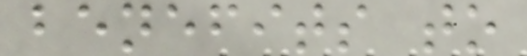benefits to
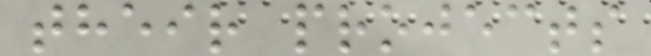their projects
